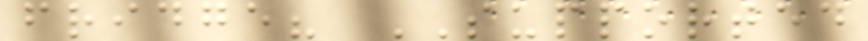fridge? SUPPORTED
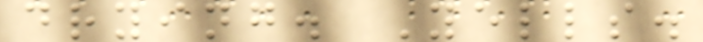drying. Yells.
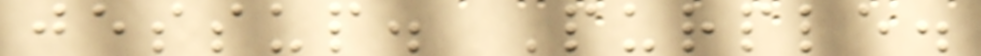jessup. Purple.
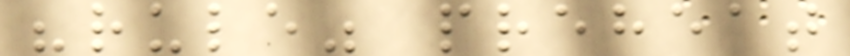"rule" preheat
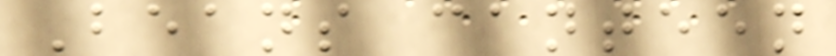Beans canteen
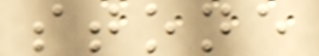stone
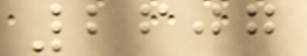2607
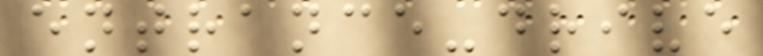entrance-drive
